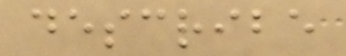describe
